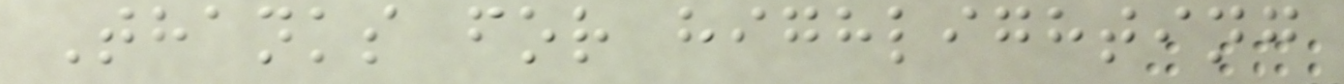Thanks for highlighting
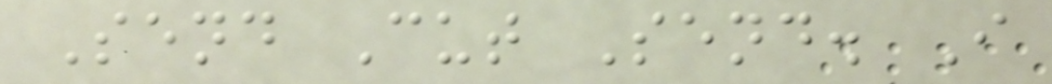Send Cut Send. I
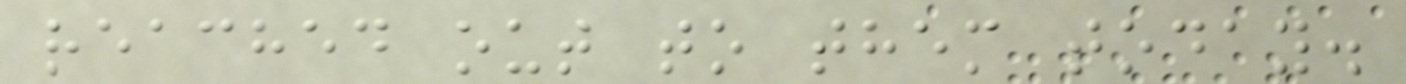reached out to them today.
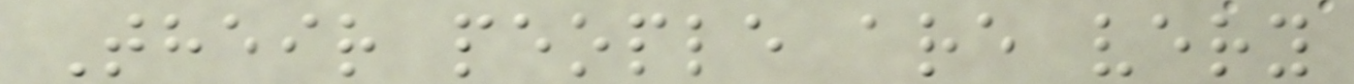Their people are very
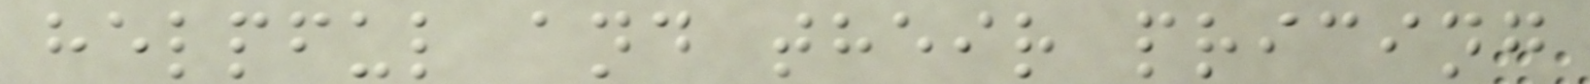helpful and their pricing
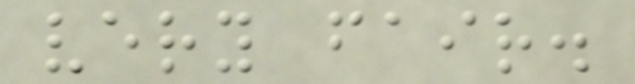very fair.
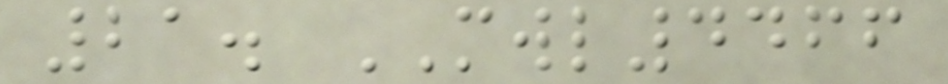21. MWL4466
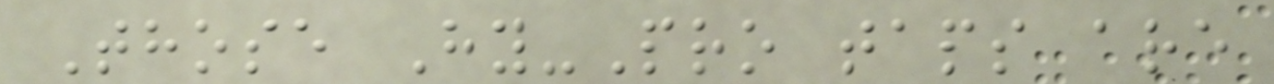Those Hy-Pro taps are
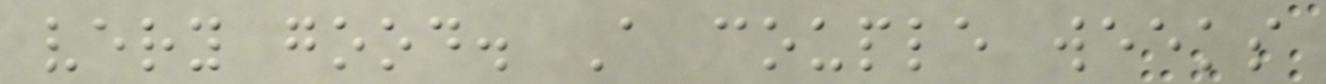very good. A couple weeks
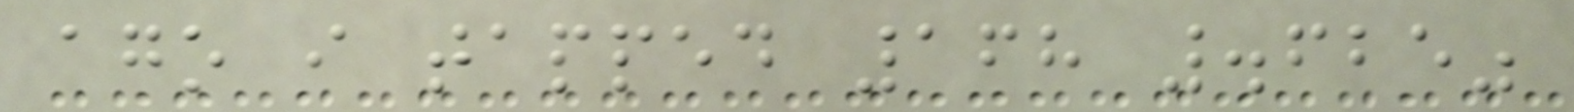ago i tapped 168 .625"
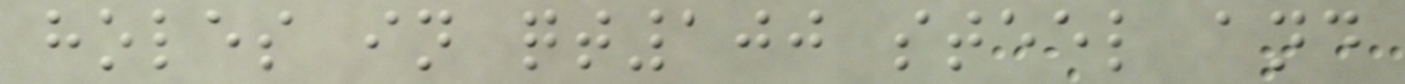holes in qt100 steel and
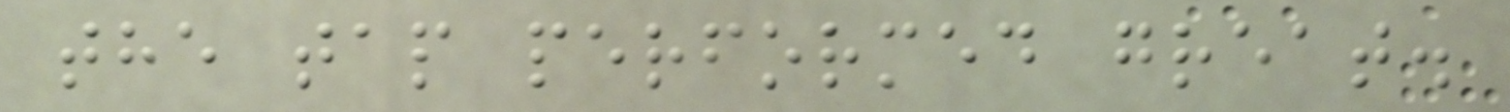the tap performed great.
